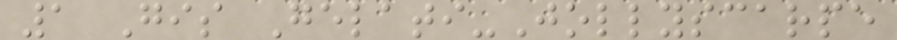1 Gis Gelati-Jollyscarpe
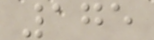175
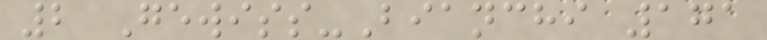2 Gewiss-Bianchi 171
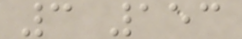3 153
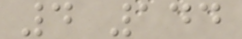4 144
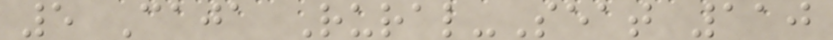5 Caja Rural-Seat 110
